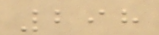298
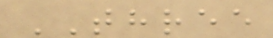THREE
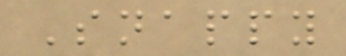Snappy
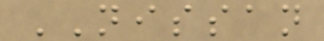NISSAN
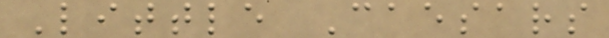Little Caesars
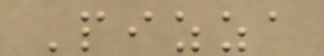Pizza
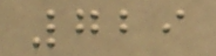729
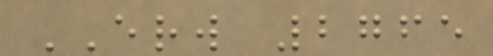ERW 2765
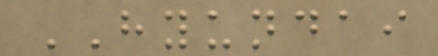HYUNDAI
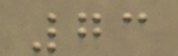73
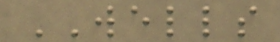WELLS
